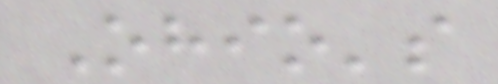Ohio's
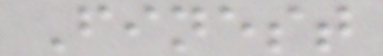Finest
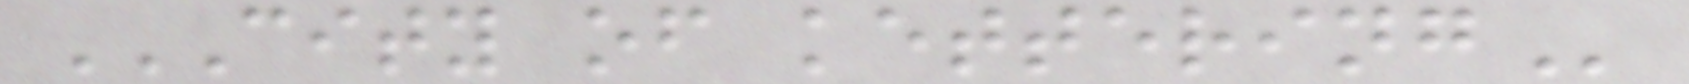CITY OF KETTERING
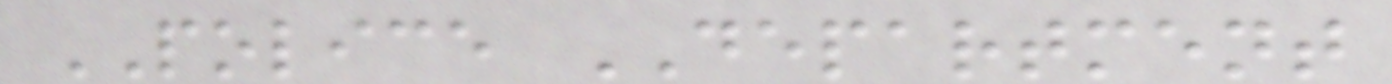POLICE DEPARTMENT
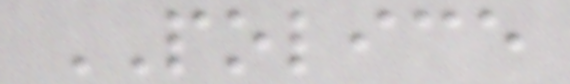POLICE
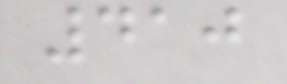410
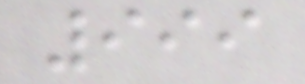999
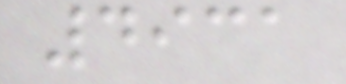4931
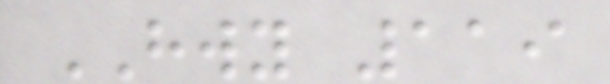HWY 119
